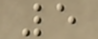5
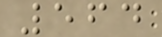564
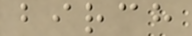birch
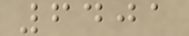6401
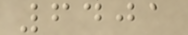6401
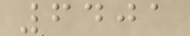6401
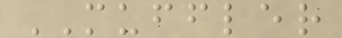MUFFLER
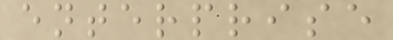enterprise
